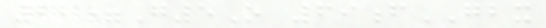22=G5O 69fGBX
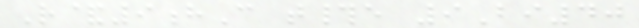R&9hC t#e 9Bi40
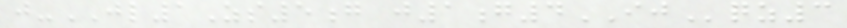j-JL1Zs5g j1g4IJqz3
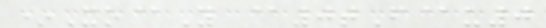*Xo@Y @0tF@u0
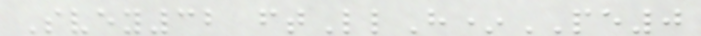Svey32 ftLlH*PE0
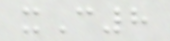xC8
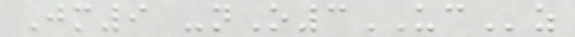Jm9 -nO3UCz
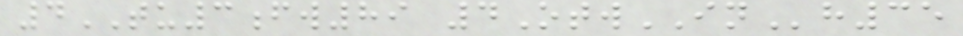4TU3fw89 4OtwINh35
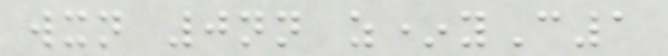wxn 0nn z*yC1
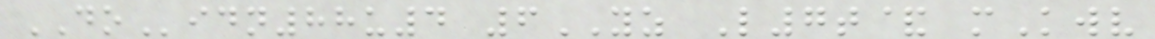DOidn88u4 6YZ L7t& mKwv
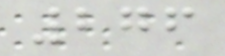276
